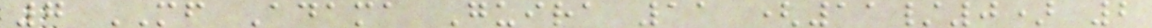7 MF Adama Guira 11 (11/0) 2
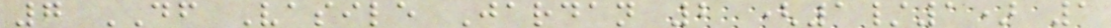7 DF Vasile Jardan 2 (1/1) 1
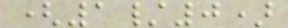(1/0)
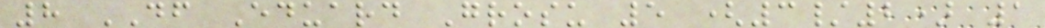8 DF Eduard Grosu 5 (3/2) 1
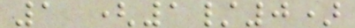1 (1/0)
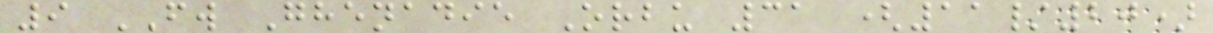9 FW Ghenadie Orbu 31 (11/20)
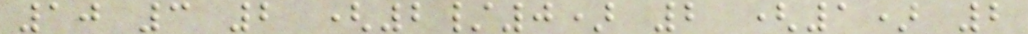10 3 2 (2/0) 2 (1) 2
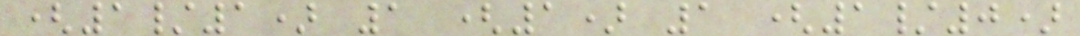(1/1) 1 (1) 1 (1/0)
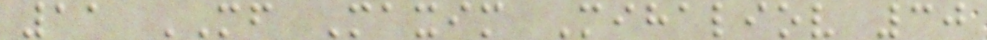11 MF Maxim Mihaliov 30
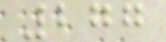277
